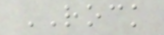ROCK
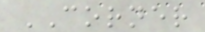CORNER
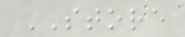STORE
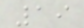19
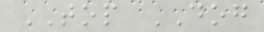TOP DOG
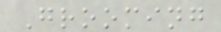Grooming
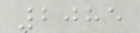2085
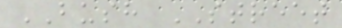BUSH STREET
